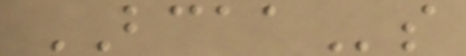BCAAs
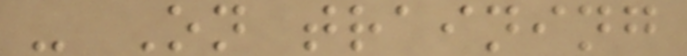- On training
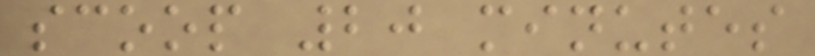scoop 20 minutes
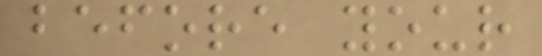before your
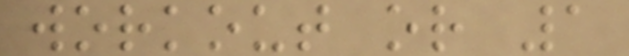workout or 1
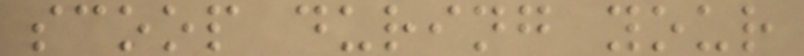scoop during your
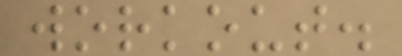workout.
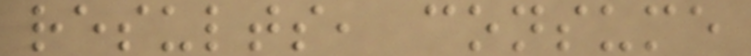results, consume
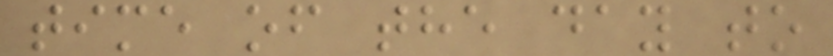time of the day to
